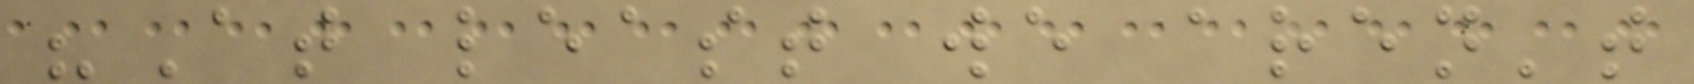"At least we aren't
